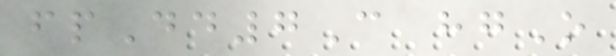fpDd7C hgO
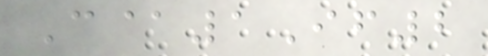C@1If2
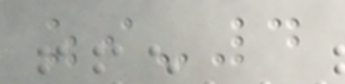zi-4
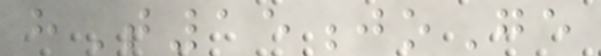hT15joGe
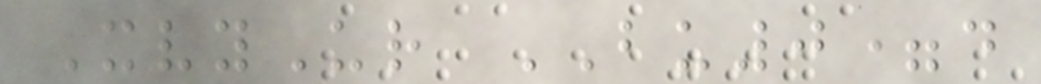XvyUr BU0=d
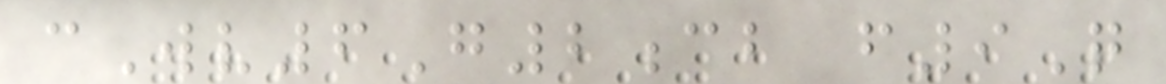cWv6G2cb f9Q
